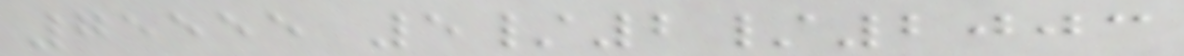75555 5/2/2003
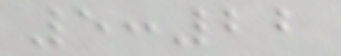5:22
